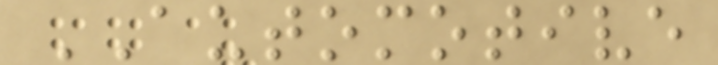AUTOMOTIVE
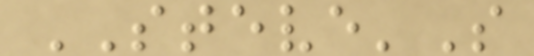STEVE'S
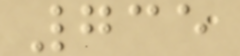735
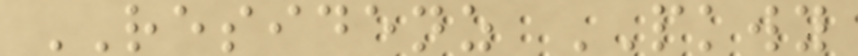RESIDENZ PKWY
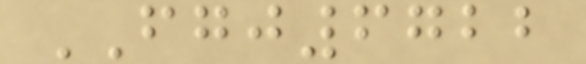FGJ6722
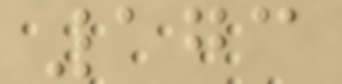173
